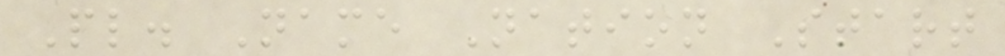Pl. Name Nation Start
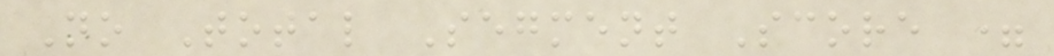No Total Segment Score =
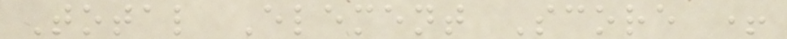Total Element Score +
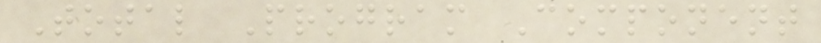Total Program Component
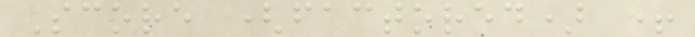Score (factored) +
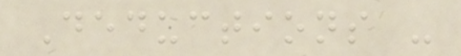Deductions -
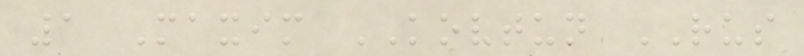1 Maxim KOVTUN RUS
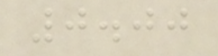0.00
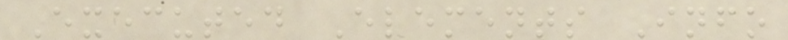Executed Elements Info
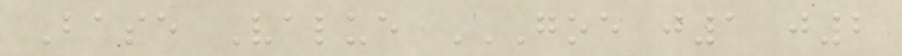Base Value GOE J1 J2
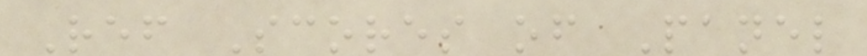Ref Scores of Panel
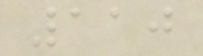110
